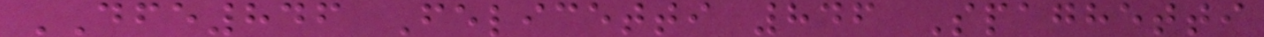DFE846 Felicetti 846 Spaghetti
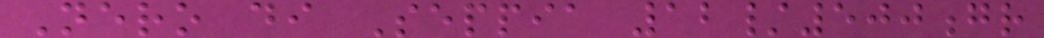Nero di Seppia 12/500gr
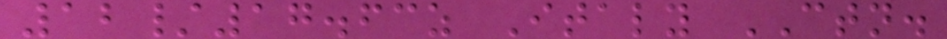12/17.63z Italy CTN.
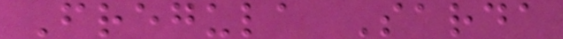Fregula Sarda
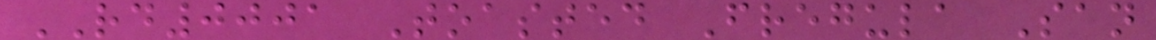RD0001 Toasted Fregula San
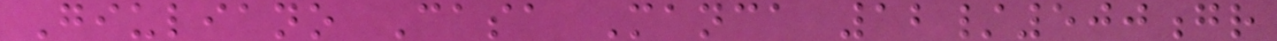Giuliano Casa Manca 12/500gr
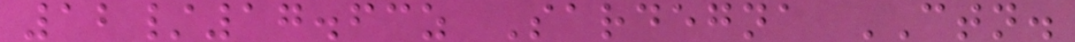12/17.63z Sardegna CTN.
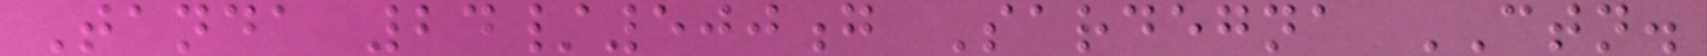Tanda 24/500g Sardegna CTN.
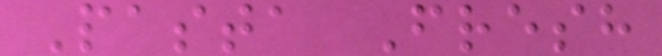Pasta Fresh
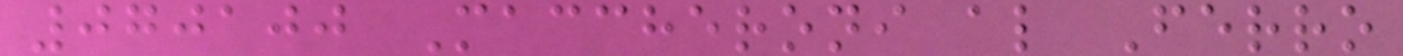070100 Maccheroni al Ferro
